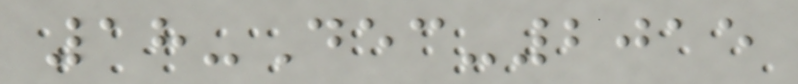18-Dec-2015
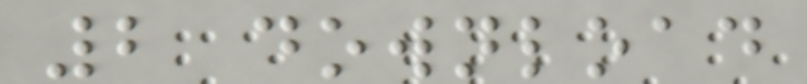2 download
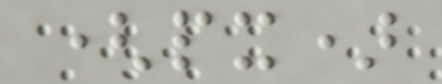(px)
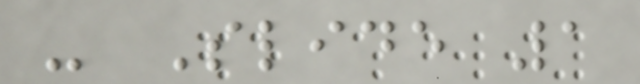- Slide 1
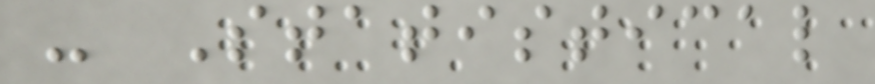- Statistical
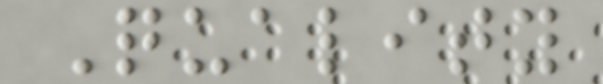Quality
